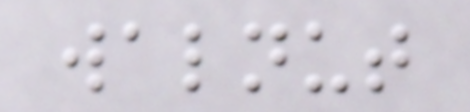walnut
